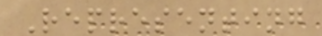Representing
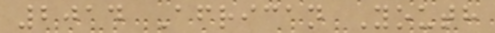2014 African Youth
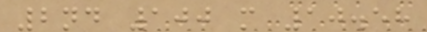2nd 100 m 10.58
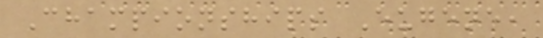Championships Eugene,
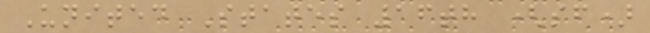United States 16th (sf)
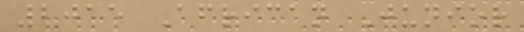2015 African Junior
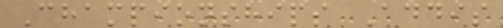Championships Addis
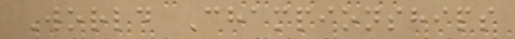World Championships
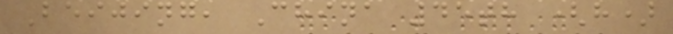Beijing, China 45th (h)
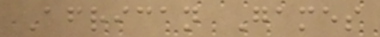African Games
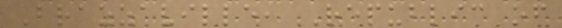Brazzaville, Republic of
